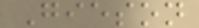Gieson
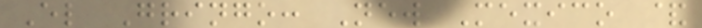El Gringo: New Mexico &
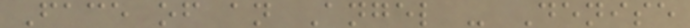Face of an Angel - Denise
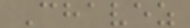Chavez
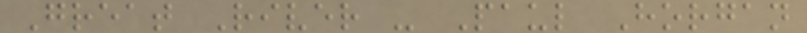Great River - Paul Horgan
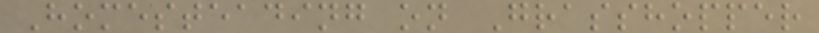Homesteading on Grasshopper
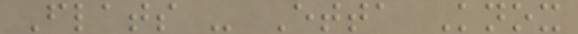Flats - Etta Knox
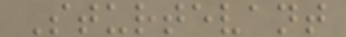Sturtevant
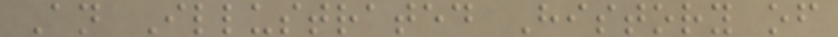An Illustrated History of
